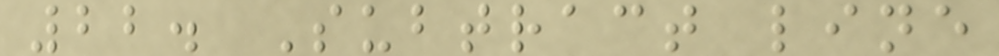22. Subtract line
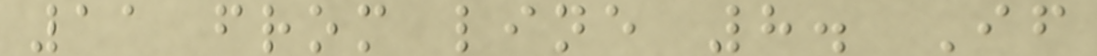11 from line 8. If
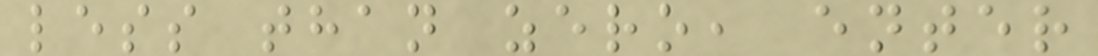less than zero, enter
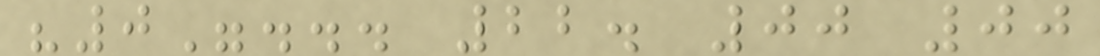"0"... 22. 00 00
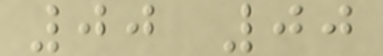00 00
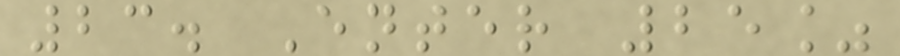23. Enter 25%
